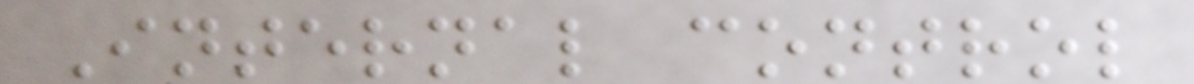Internal control
